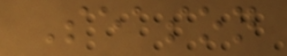Season
